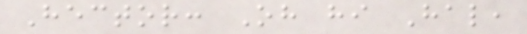Hector: Oh hi Hal,
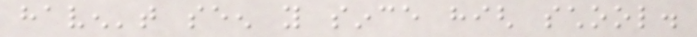haven't seen you since high school.
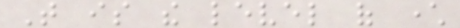That is the level of character
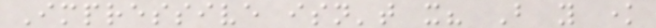Impressive isn't it? But you know
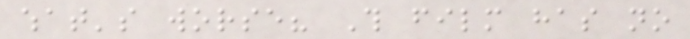what's worse? This film has no
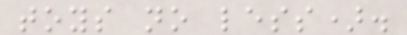toys no less).
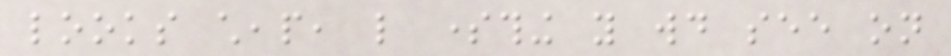looks cheap, like something you would see on
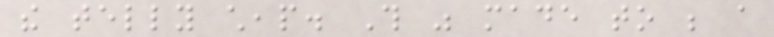the telly cheap. This was made to be a
